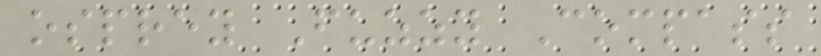osprey Fuzzy Compass
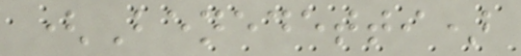(Benedetti)
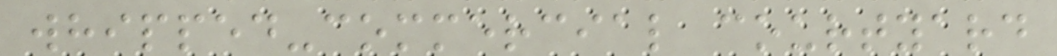whipped-commercial courtyard
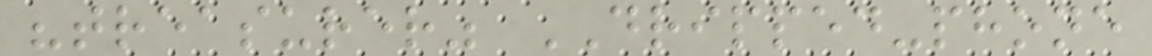"treasurer" DRIPPED-phone
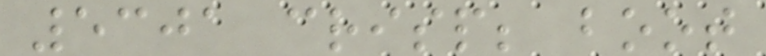5301 crisp; boot
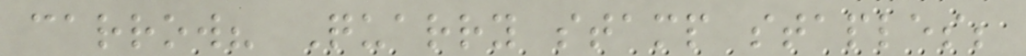carrow? Quarry stamp staples;
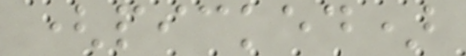(picked)
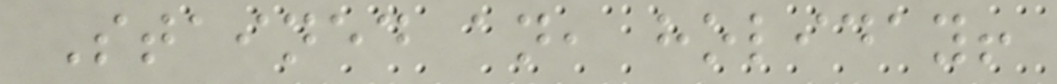Stained an, holiday!
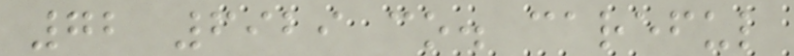72 6929 co. careful
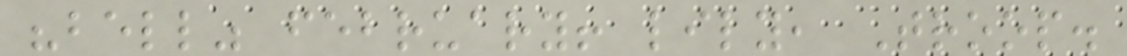"bell" february! lily, Troop.
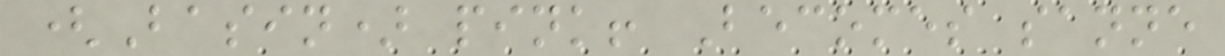(Basin) pink! Becomes sanne
